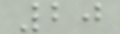20
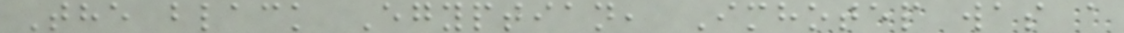The black Egyptian, Imhotep was a
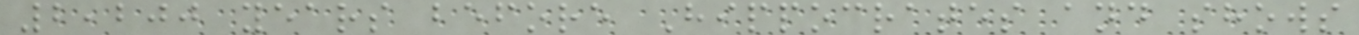2,200 years before Hippocrates and shows
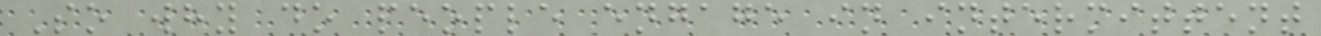So why do people engage in intermittent
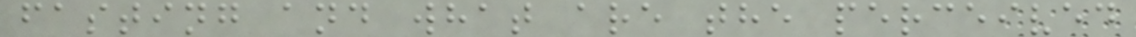fasting and what are the perceived
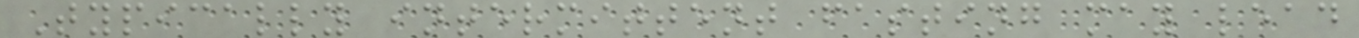Typically intermittent fasting may lead
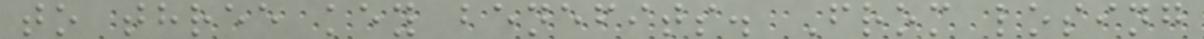to three key benefits. From losing
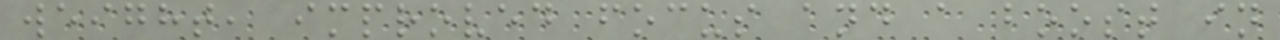weight, improved focus and a boost in
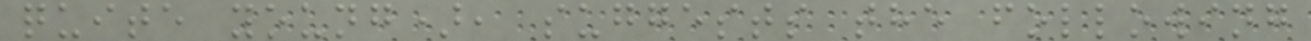quite young), suggests the following
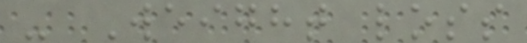- Weight loss
